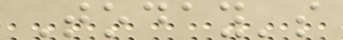Today's
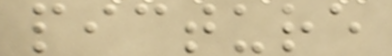picture
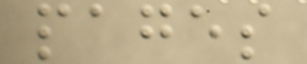pages
